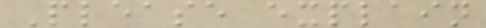Please explain
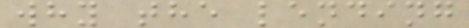why the lending
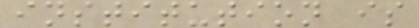institution is
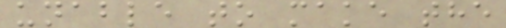unable to make the
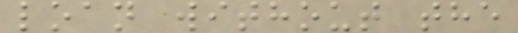loan without the
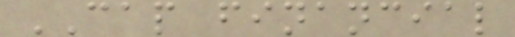CAP financial
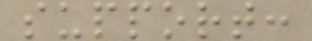support:
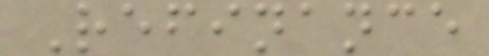Refinance
